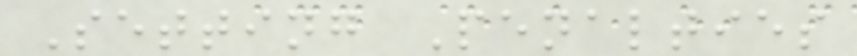Setting Penalties
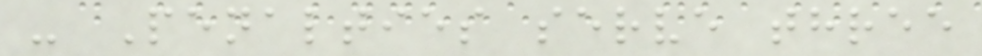- Penalties serve three
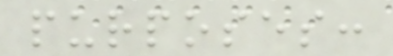purposes:
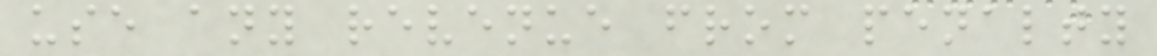use any revenue from penalty
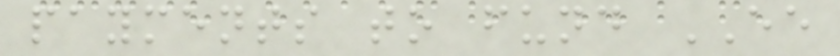payments to fund EE
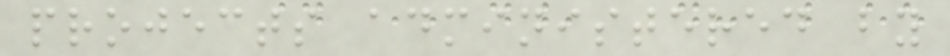projects administered by
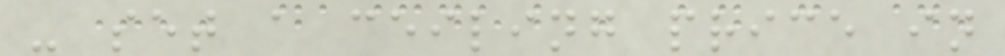- set a ceiling price in
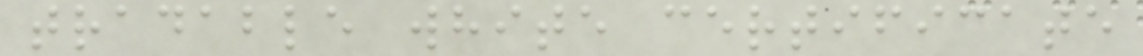tradable white certificate
